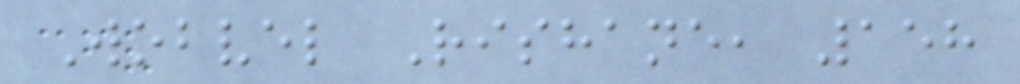Wobvel Rishane, 158
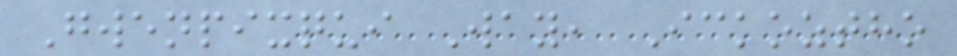Gwenpixqui Way, Ickoztho
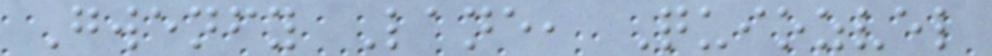Gwenfy Lane, Quiozvel
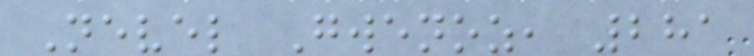Nevel Gwenoz, 281
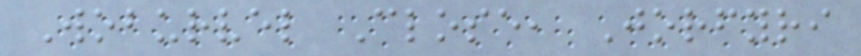Woburvel Close, Jorfyri
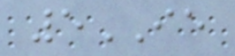5IE
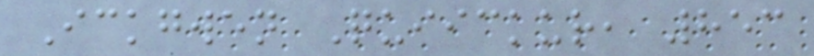Ickgwen Quiickur, 853
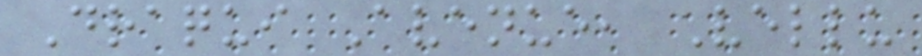Draqui Avenue, Vellu
